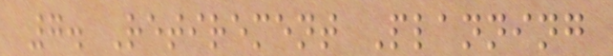7. Retirement Planning
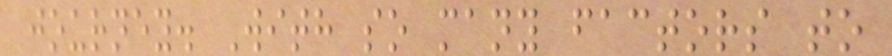journey. With so many factors to
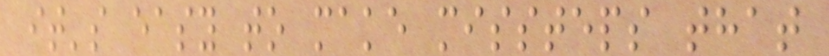it's easy to make missteps that
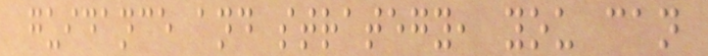guidance and strategy, you can
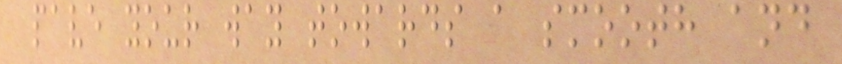pave your way towards a smooth and
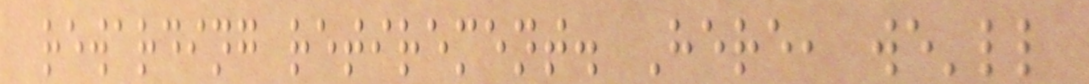rewarding retirement. Here, we'll
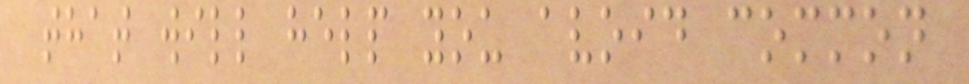that will help you avoid common
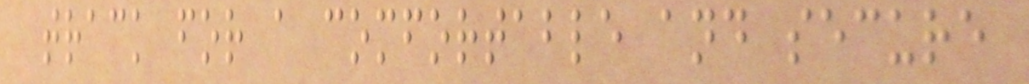track for a comfortable and secure
